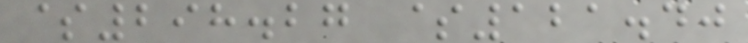$298.27 $121.40
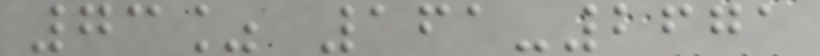73% 161-2671
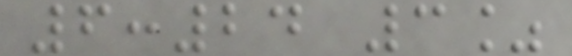6:24 3%
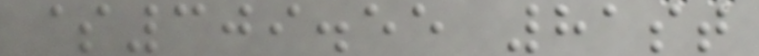$309.55 81st
